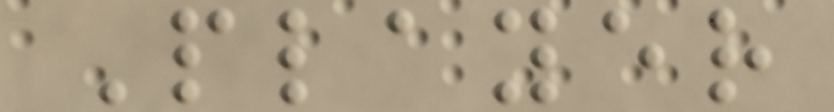Player
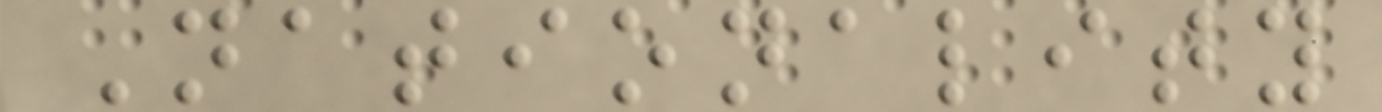Nationality
